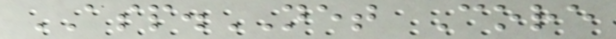ASP.NET Core
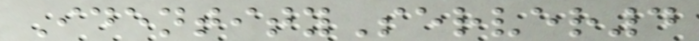IdentityServer4
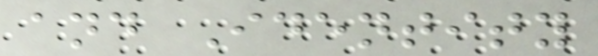and Identity
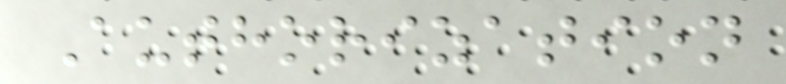Authorization
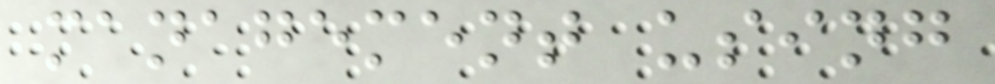management using
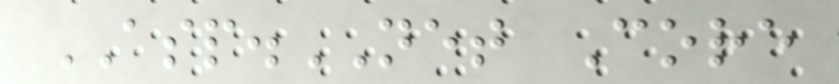ASP.NET Core
